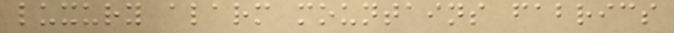luxury alarm mountains fabrics
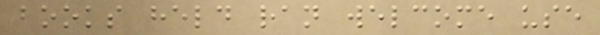books held ran welcome use
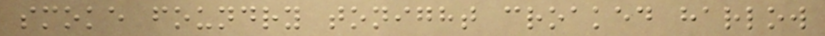smoke foundry tonight croaked harlow
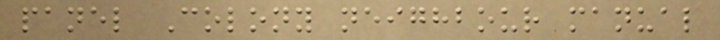panel Colony neighbour manual
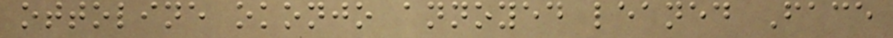ottoline okonjo annoyed leaned Face
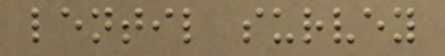lentil survey
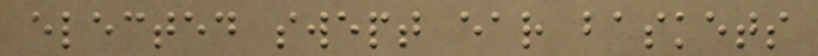elected swept ear baskets
